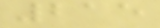215
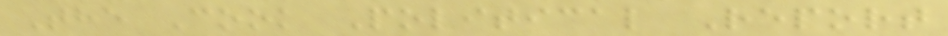The Cook Political Report
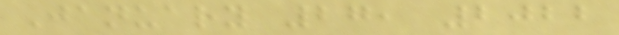January 27, 2022
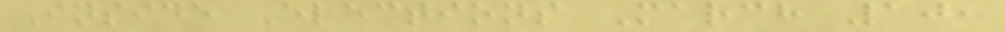Inside Elections March 10,
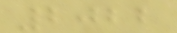2022
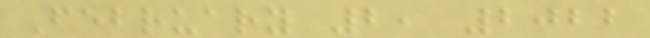February 2, 2022
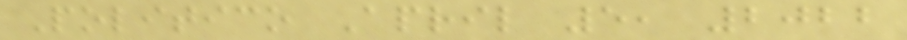Politico April 5, 2022
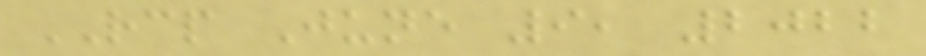RCP June 9, 2022
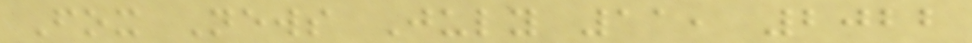Fox News July 11, 2022
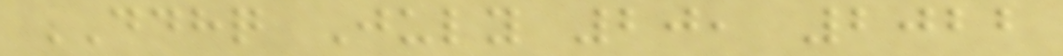DDHQ July 20, 2022
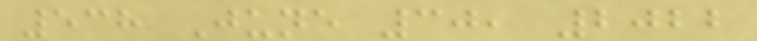538 June 30, 2022
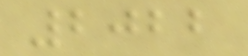2022
